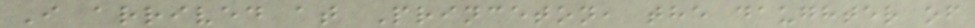I arrived at Princeton, the daughter of
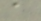a
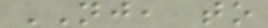NJ, to
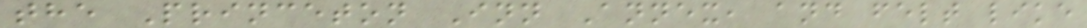the Princeton Inn Annex, and felt like
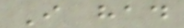I had
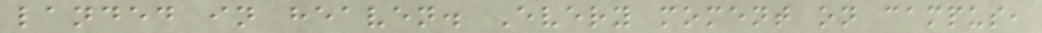landed in heaven. Every moment on campus,
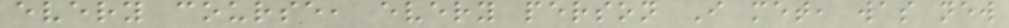every course, every person I met, was new
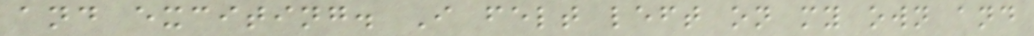and exciting. I felt left on my own and
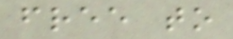free to
